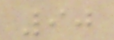90
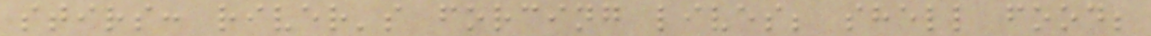stirs: river's forcing lives; shell food;
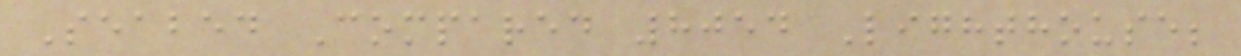Seabed Compared 8054 Lighthouse;
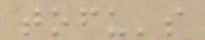tofu's
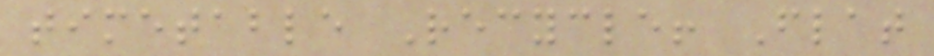timetable Recycle! Flat
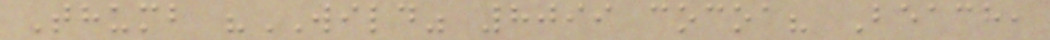Thumb "WILD" 8099 cocoa? Beach,
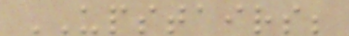UPSTAIRS;
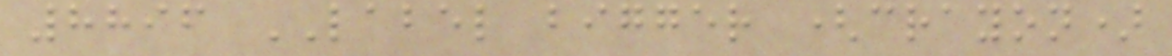8896 LABEL bigger (crayon)
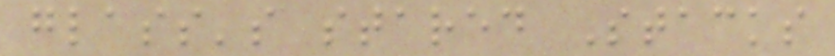glass's stared Stacks
